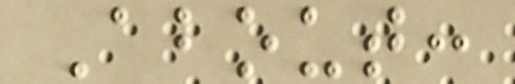About:
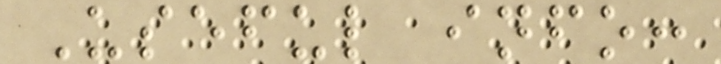Useful info:
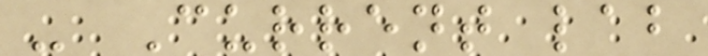- Current lab
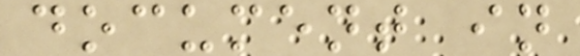document in
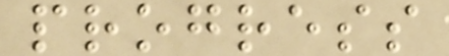progress
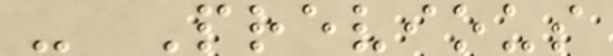- Previous
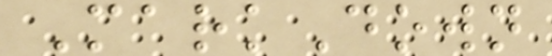MarkDown
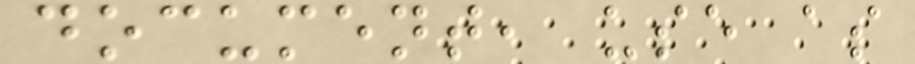document, use as
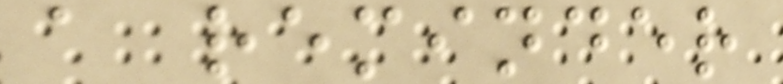a reminder
